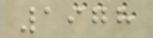1978
